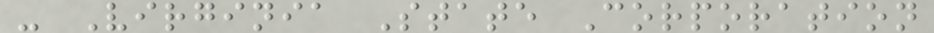- Virginia State Corporation
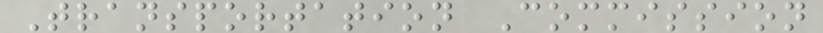Transportation Commission
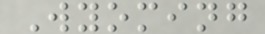Wyoming
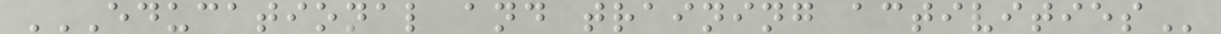EDUCATIONAL AND TRAINING ACTIVITIES
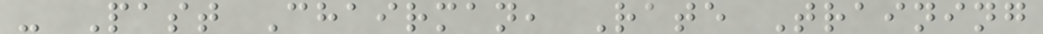- Past Chairman, Rate Training
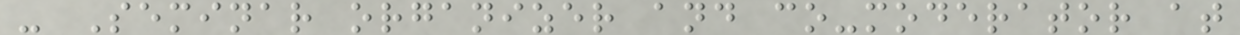- Seminar organizer and co-moderator at
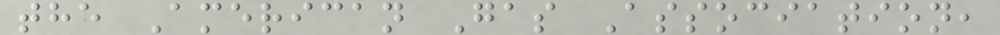the American Gas Association,
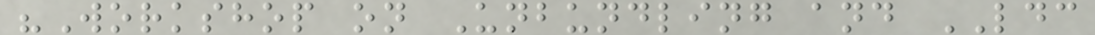"Workshop on Unbundling and LDC
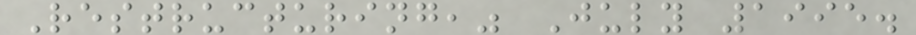Restructuring," July 1995.
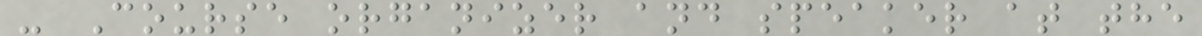- Course organizer and speaker at the
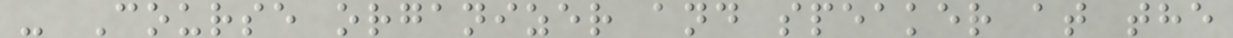- Course organizer and speaker at the
